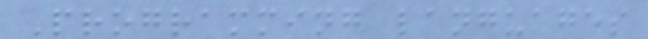Programming languages
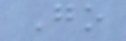Go
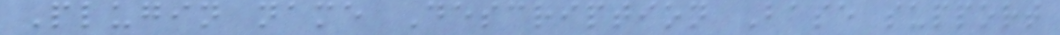Plugin name Description Base support
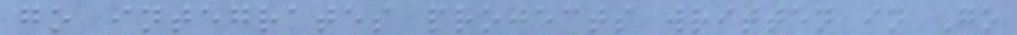go integrates projects written in Go
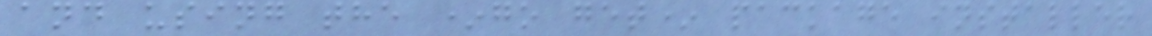and using the *go get* package installer
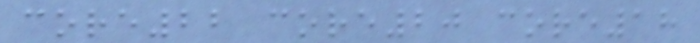core22 core20 core18
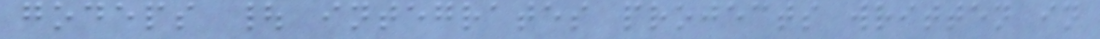godeps | integrates projects written in
